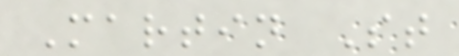Martin St
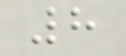8
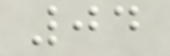04
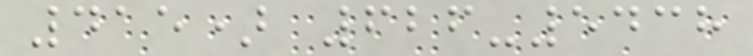415) 626-5438
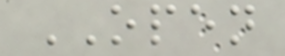OPEN
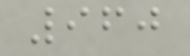960
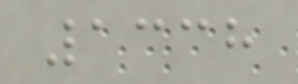1338
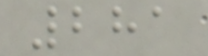281
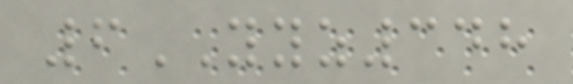6YYZ348
